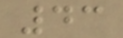43
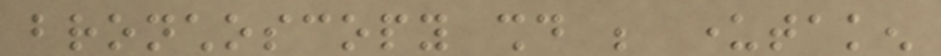bronchoscopy should be undertaken
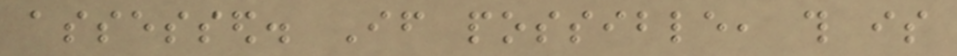assessed. If possible, this is
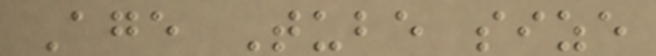Age Tube size
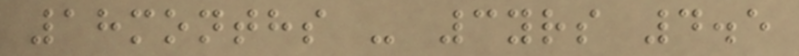18months - 3yrs 4.5
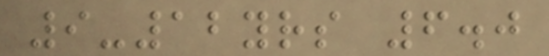9-12yrs 6.0
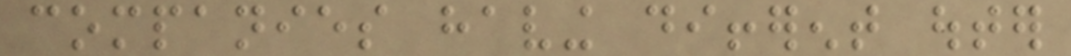companies having different outer
